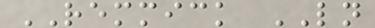REMMICK LN
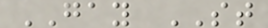GAY ST
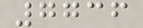7736
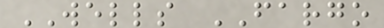WELLS FARGO
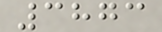3873
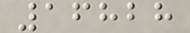16828
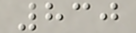830
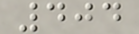404
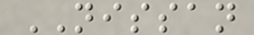NISSAN
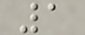1
